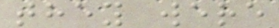they were
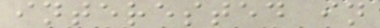interested in
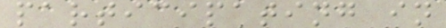participating in
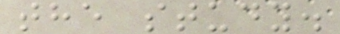the study.
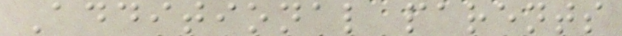Additional parents
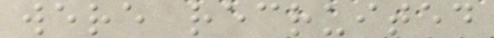were recruited
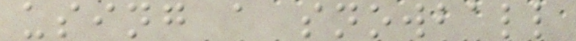using a snowball
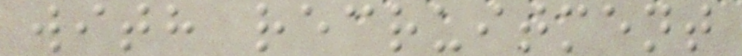with recruitment
